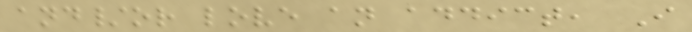and/or love an addict, I
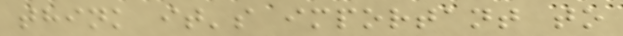think it's important to
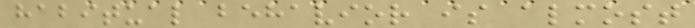habitual behavior is almost
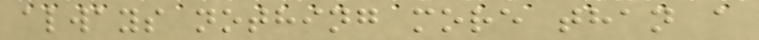always nothing more than a
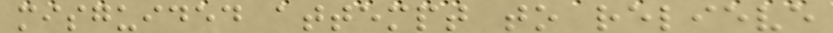misguided attempt to relieve
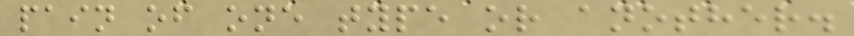pain of one type or another.
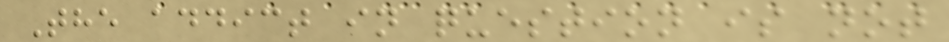The addict in question is not
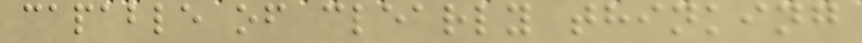capable of clearly thinking
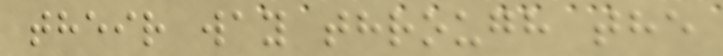their way through the
